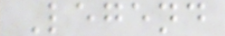Legend
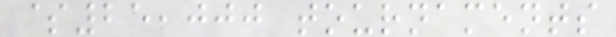$25,000 tournaments
